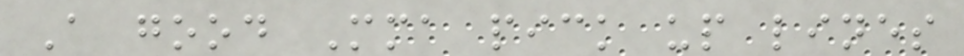A good Mma pick up lines
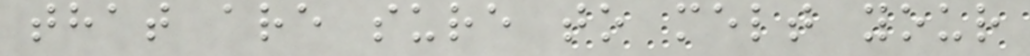that are sure to melt your
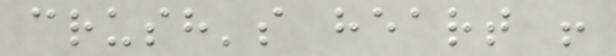crush's heart !
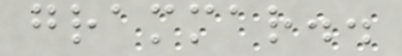grammar..
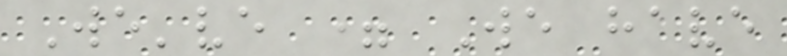We've = We have
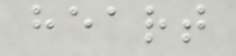heart
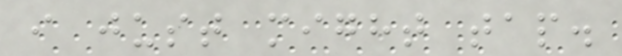i just might tap.
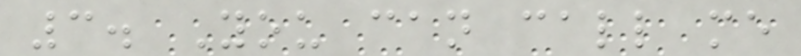3. You can call me
